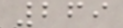269
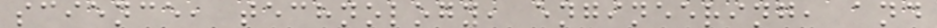science, technology, engineering, and
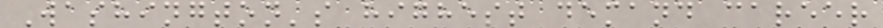Washington's highest demand career
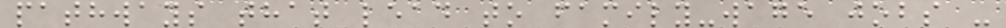pathways that lead to family-wage jobs -
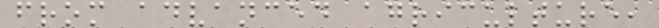from advanced agriculture,
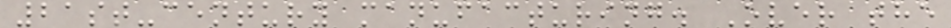21st-century manufacturing. Over the
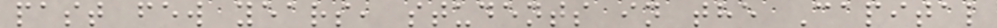past few years, students in the Capital
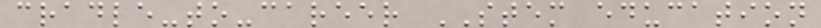cradle-to-career STEM education
